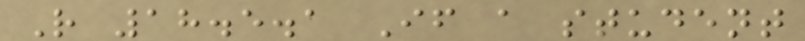R 18.5.1 If a student
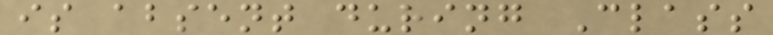is absent during Class
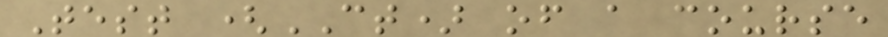Test (CT) of a course
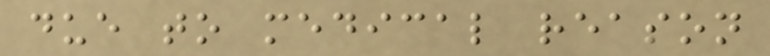due to medical reason
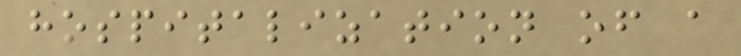hospitalization of a
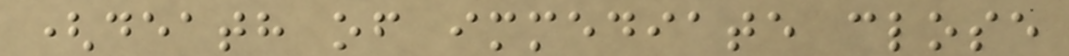(death of immediate close
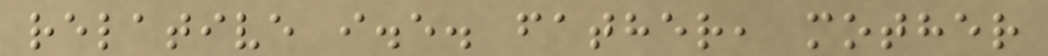relative i.e. father, mother
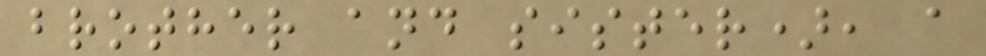brother and sister), a
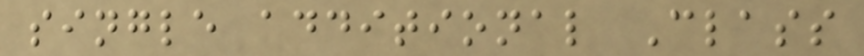single additional Class
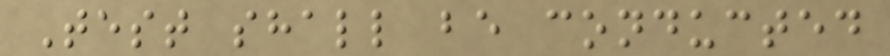Test shall be conducted
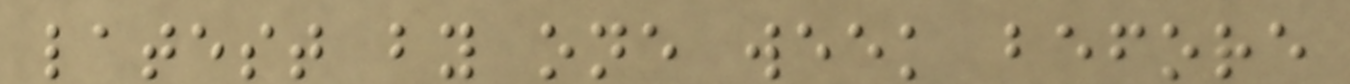latest by one week before
